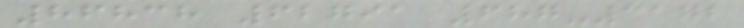86838 62791 687-3172
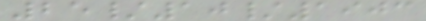25/10/1903
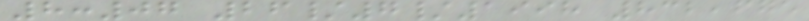8:07 26/7/1998 832,675
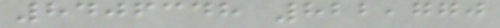8406348 822,770
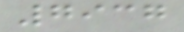7937
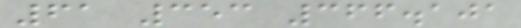61 353 366.101
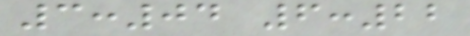3:04 6:22
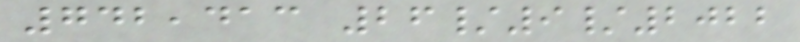742,413 26/9/2022
